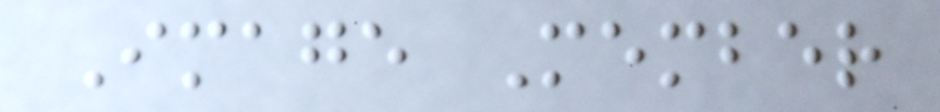Image Member
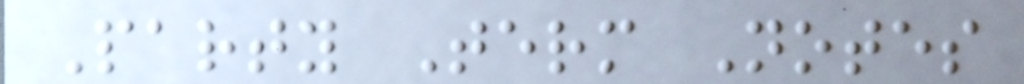Party Term Notes
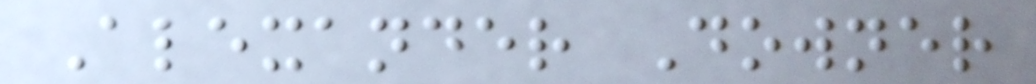Alexander Downer
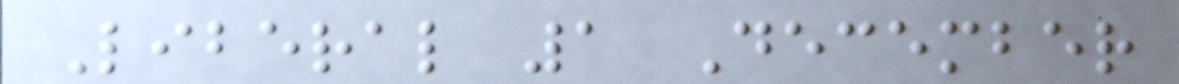Liberal 1 December
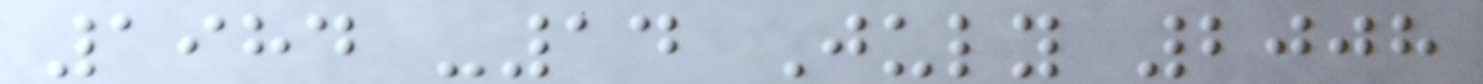1984 -14 July 2008
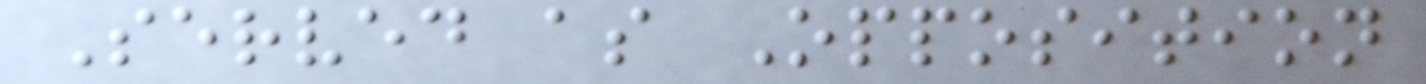Served as Opposition
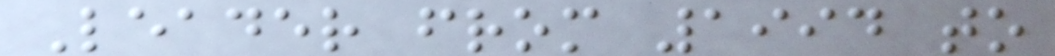Leader from 1994 to
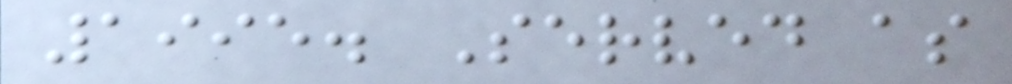1995. Served as
